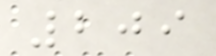209
